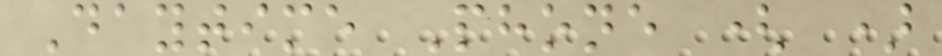Daytime Phone ( )
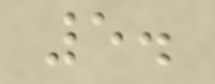5.
